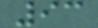93
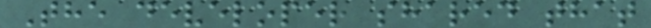The developer shared that
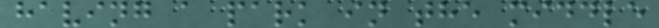having a park in the middle
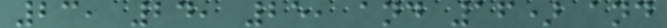23, 24, 25, and 16) and
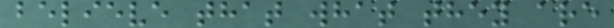believe that what they are
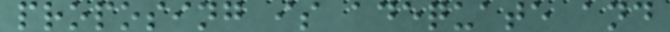proposing is adequate and
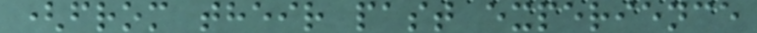(from their past experience
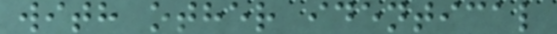with other identical
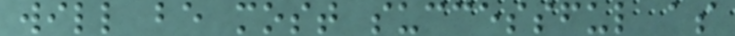will be most successful as
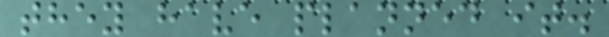they have planned it.
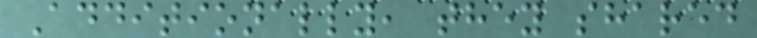Additionally, they shared
